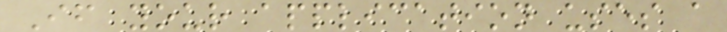If your application uses a
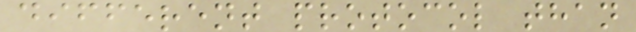different protocol than
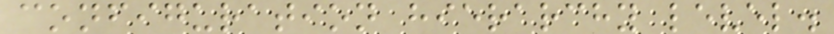configuration hierarchy level.
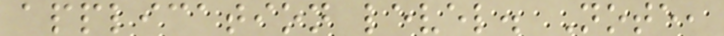application level. Note,
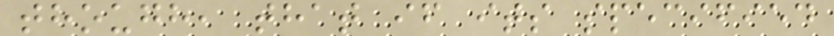though, that if its specified
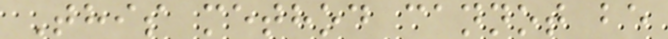This method cannot be
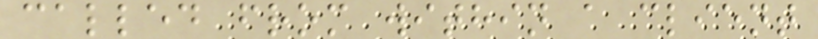called from within a client
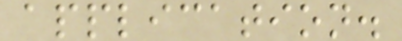application.
